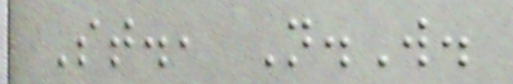St., N.W.
